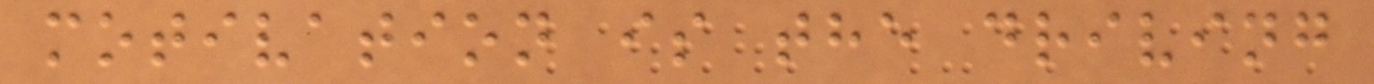motivation is the driving
